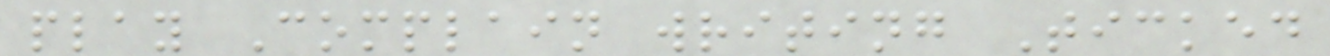play Complain writing Ticked
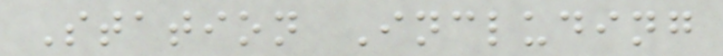Station Including
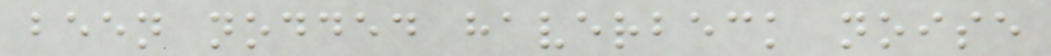been nodded haverbeck noise
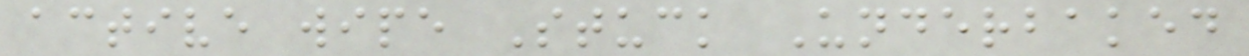active wipe Stuck Underbaked
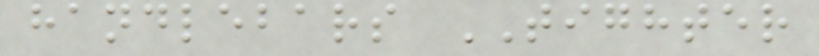handlebars TIGHTER
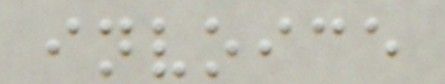invoice
